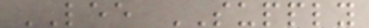LEE SUPPLY
